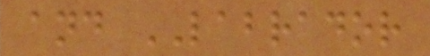and LABRADOR
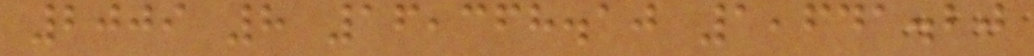2009 8 16,368.10 1,641.20
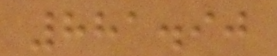881.90
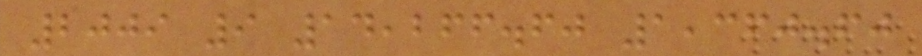2009 9 14,266.60 1,360.60
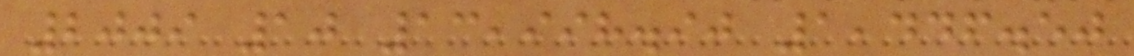2009 10 13,998.90 1,446.50
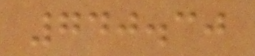740.30
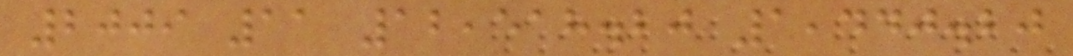2009 11 12,518.20 1,440.20
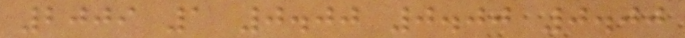2009 1 0.00 0.00 0.00
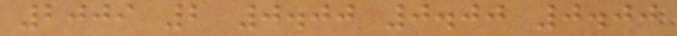2009 2 0.00 0.00 0.00
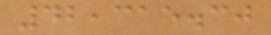42,315.30
